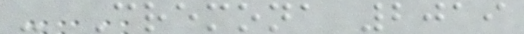- Cremona 2019
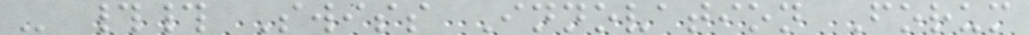- ## Swiss Innovation Forum
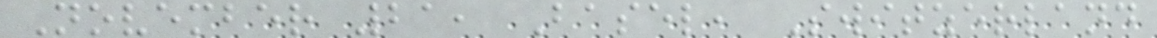November 21, Basel, Switzerland
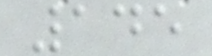145
